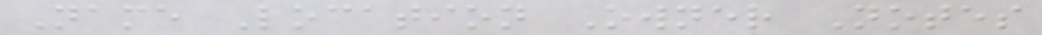Name Location Owner Notes
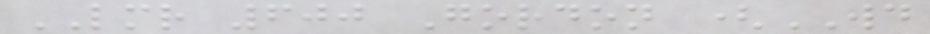LMR 600 Gordon (WD
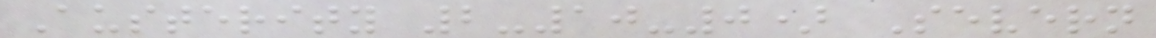Austerity 2-10-0) Severn
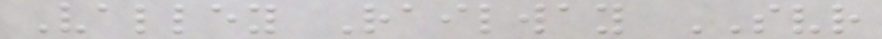Valley Railway SVR
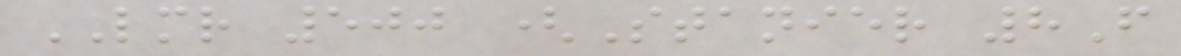LMR 500 (Stanier 8F
